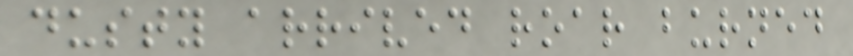dusty arrived roar burned
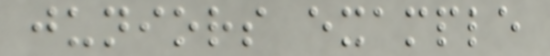juniors example
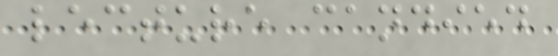lecture candied
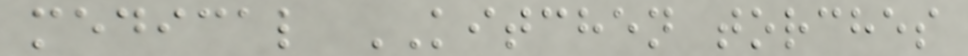medical KITCHEN torches
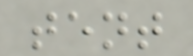tent
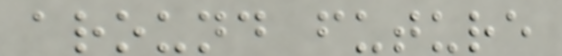around future
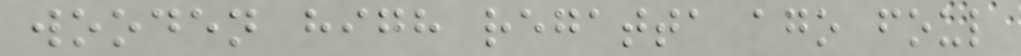wooden high regatta ago foul
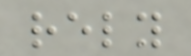rely
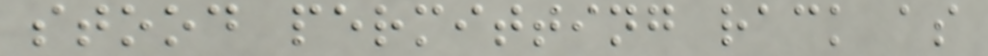stood permitting rack as
